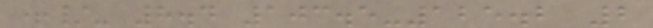+/- 8.4 103.5-125.2 2
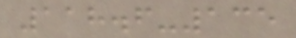118.6-135
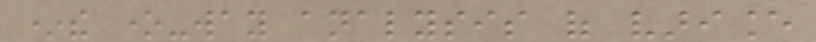*the one-way analysis of variance
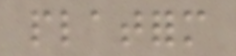platform
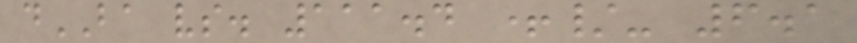dBA vs. 111.4 +/- 6.1
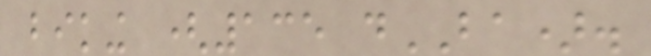biking (135 dBA).
